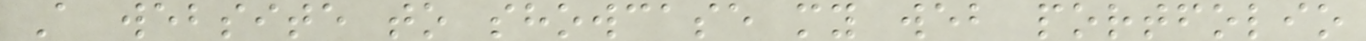A website to showcase my web portfolio
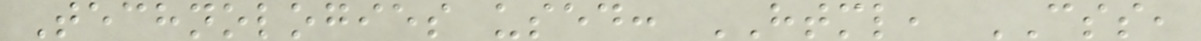Technologies used: HTML, CSS,
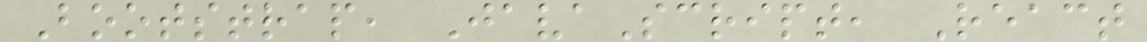Bootstrap, JavaScript, React
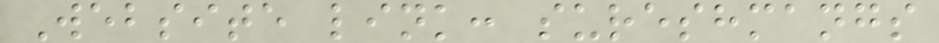Website link: sureshmangs
